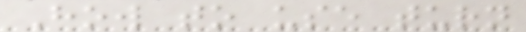How to use turn
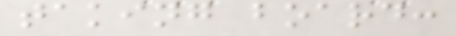taking board:
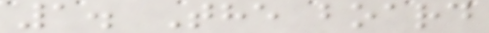1. The board
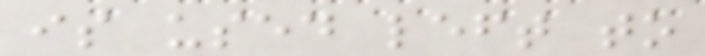is used left to
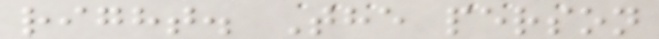right. The person
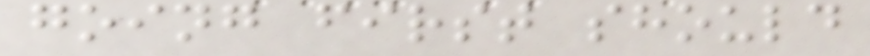going first should
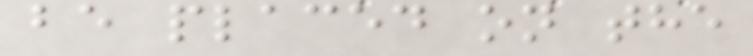be placed on the
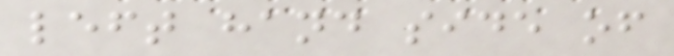left hand side of
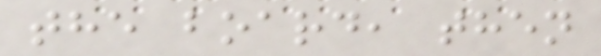the board, then
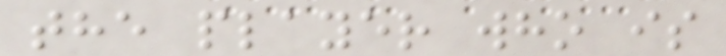the player who is
